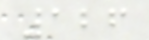126
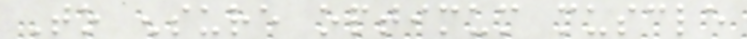To ensure optimum muscle
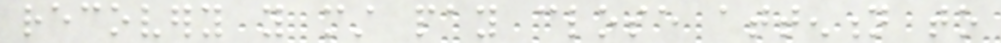recovery you must pay close attention to
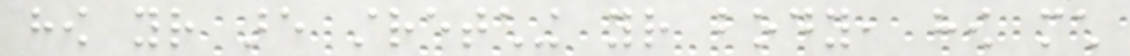how your are stretching your body, how much
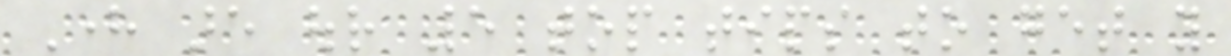Here are our 5 top tips to get you
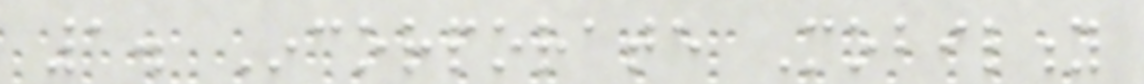1. Incorporate Mobility
